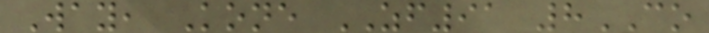Way, Kone ZF91 8CO
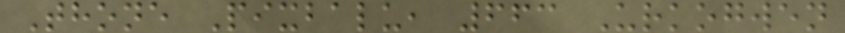Thone Pixbalu, 663 Urkogwen
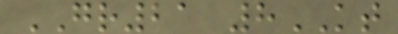GR21 8KT
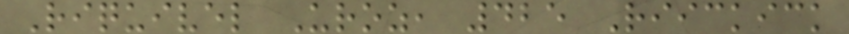Riquivel Uroz, 425 Riickick
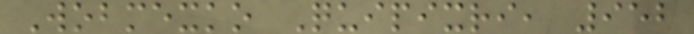Wobmexko Quipixri, 952
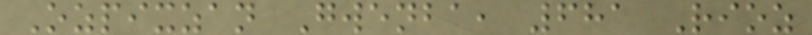Ozpixzan Gwenba, 681 Rioz
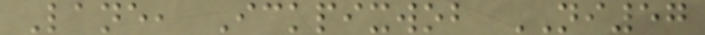Lane, Ickpixwob NI57
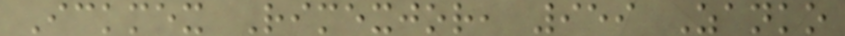Ickmex Rimexjor, 959 Zanko
